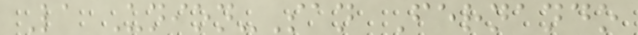La Union-San Fernando
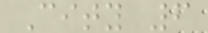City 6
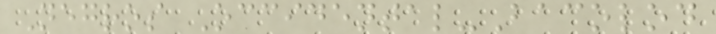Negros Occidental-Bacolod
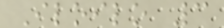Iloilo 3
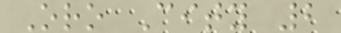Oro City 2
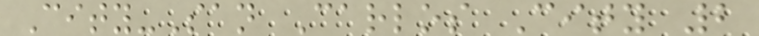City-San Carlos City 2
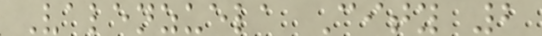Valenzuela City 2
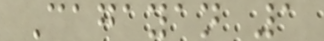Cagayan 1
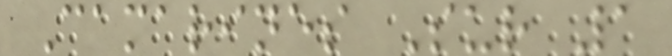Camarines Sur 1
